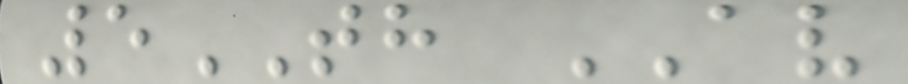5TH AV
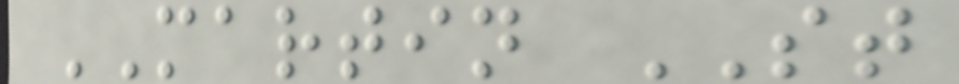MARTIN ST
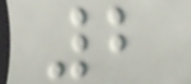2
